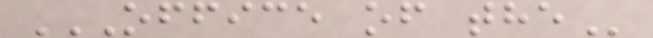OFFICE OF THE
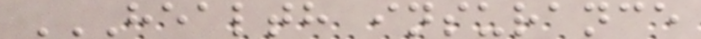HEALTH INSURANCE
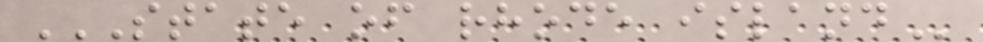STATE OF RHODE ISLAND
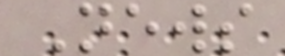News
